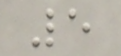5
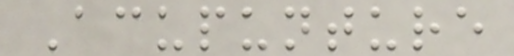Acupunture
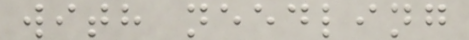with needling
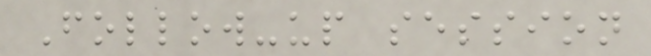Follow-up session
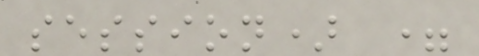session) =
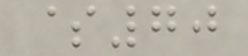$70
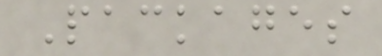Packages
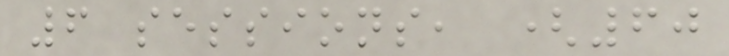6 sessions, (60
